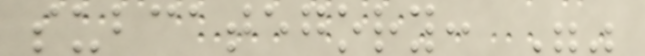subcategory: ""
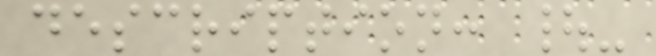description: |-
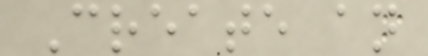Create an
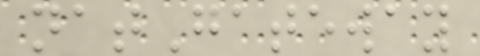natGateway
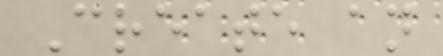Create an
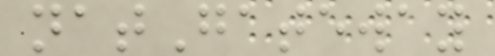natGateway
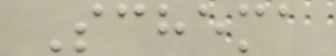Schema
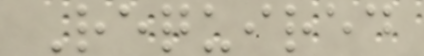Required
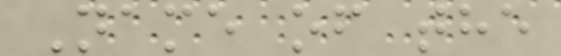Name of the
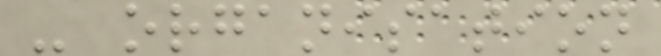- organisation
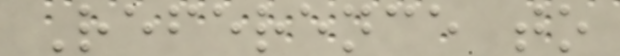Reference to
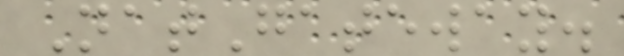NatGateway.
